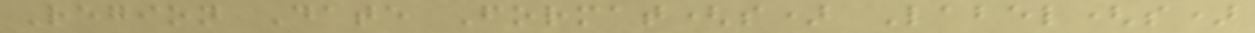Region Date Format(s) Label(s)
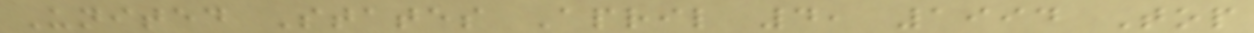United States April 4, 1994 Top
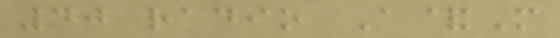40 radio A&M
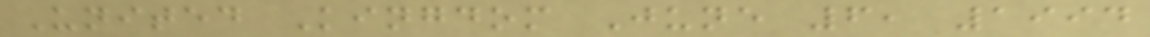United Kingdom June 6, 1994
